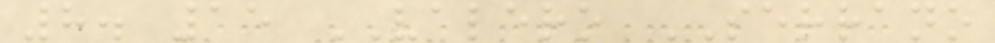8. 15 VALERO SERRANO
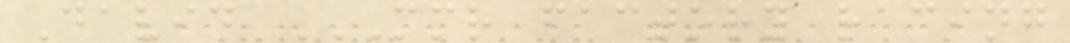David MMR FACTORY RACING
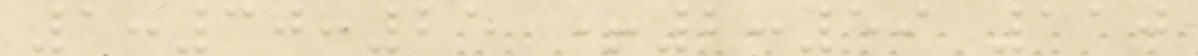1:30:25 +2:59 110
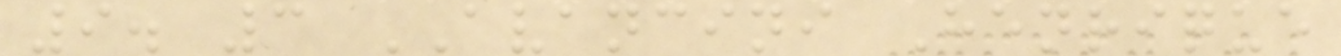9. 3 AVANCINI Henrique
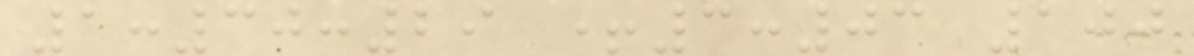1:30:29 +3:03 100
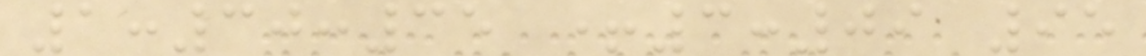1:30:35 +3:09 95
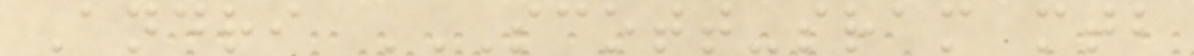Andri SCOTT-SRAM MTB
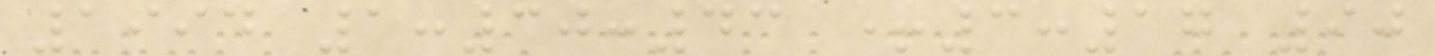1994 1:30:43 +3:17 90
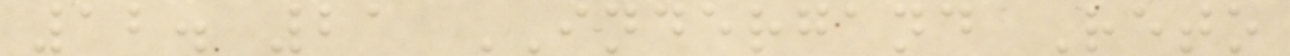12. 21 INDERGAND Reto
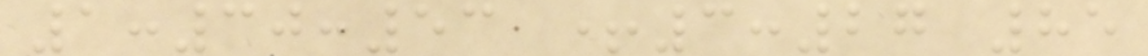1:30:53 +3:27 85
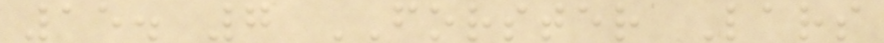15. 7 FORSTER Lars
